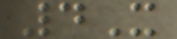4X
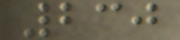230
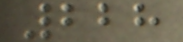228
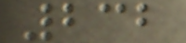232
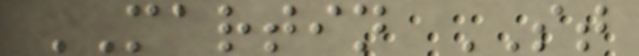MARTIN ST
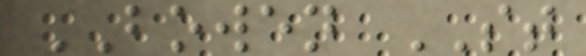BOWEN ST
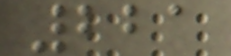221
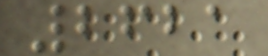2621
